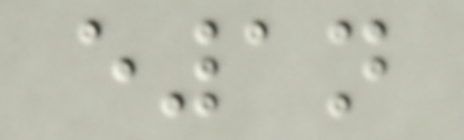e1n
